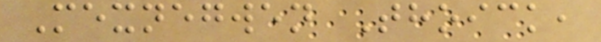Mexnegwen Thoick,
